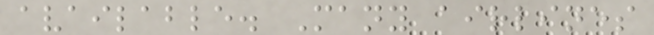available. Many airlines
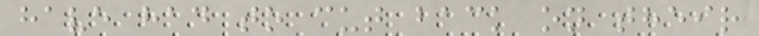have had to cut back on their
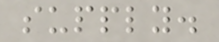supply.
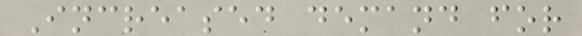Increased demand for
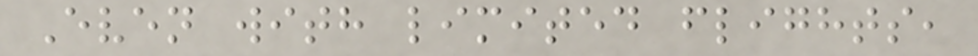Even with limited flights,
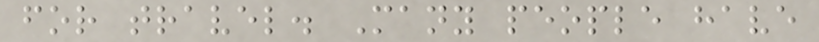for travel. Many people have
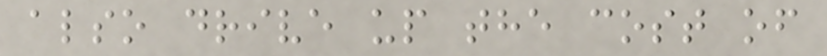also drive up the cost of
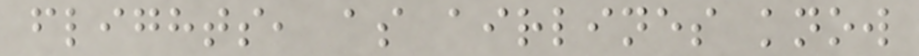flights, as airlines know
